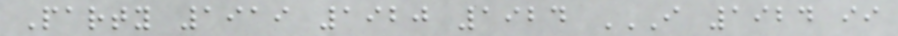Party 1919 1920 1924 I 1924 II
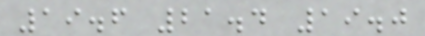19.6 21.4 19.0
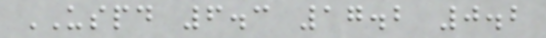USPD 6.3 17.2 0.2
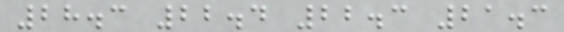28.3 22.4 22.3 21.3
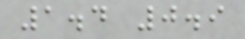1.4 0.9
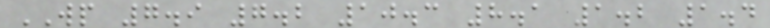WP 7.9 7.2 10.3 8.1 1.2 1.4
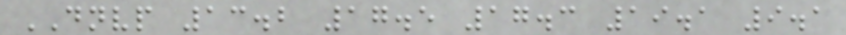DNVP 13.2 17.5 17.3 19.1 9.1
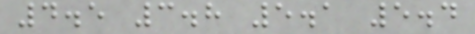4.5 3.8 5.1 5.4
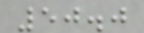50.0
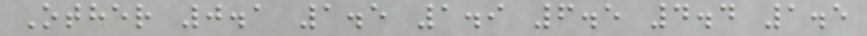Other 0.1 1.5 1.9 6.5 4.4 1.5
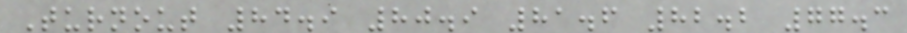Turnout 84.9 80.9 81.6 82.2 77.3
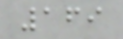169
